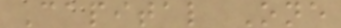Capital One
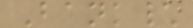Bank\
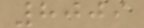8009
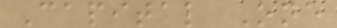Capital One
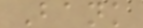Bank
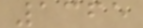1365
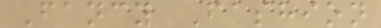Fancy Fashion
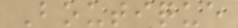Boutique
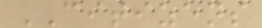CITIZENS
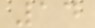14
